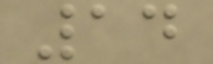14
